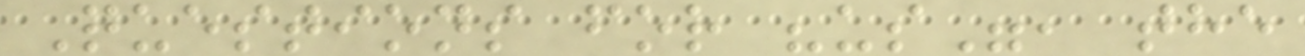Questions for "us", the
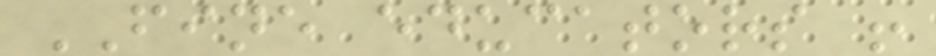FINE educators !
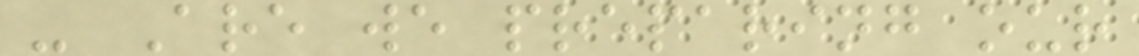- Are we preparing our
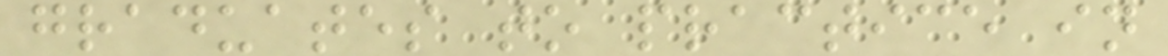graduates to practice in
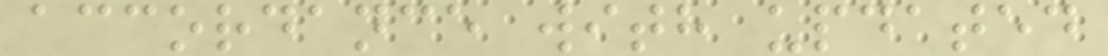accordance with updated
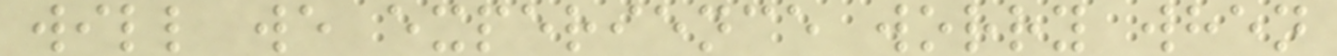will we experience worry when
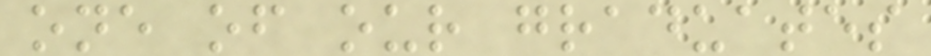one of our graduates
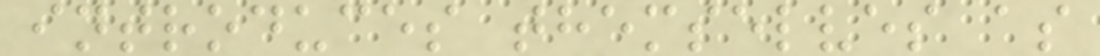introduces themselves as
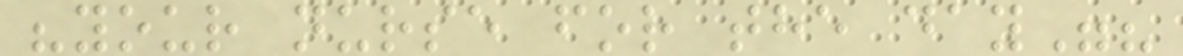"your nurse for the day"?
